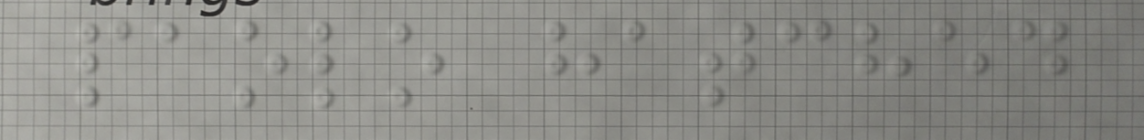paolo hatched
